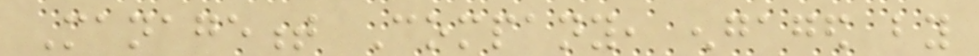Management Company, engaged by
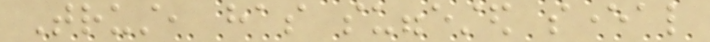Trust, has suggested several
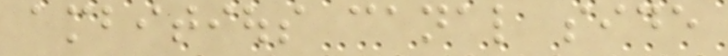ambitious canal side
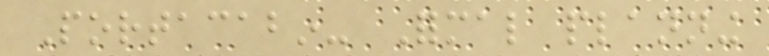Portacabin- Formal planning
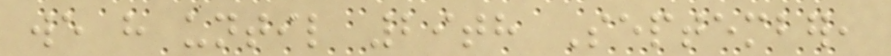we have until 29th September,
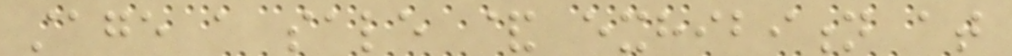stage a sale & exhibition at
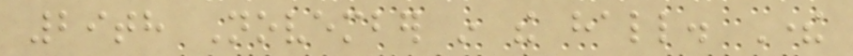29th November in the hall. There
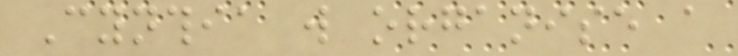Cynthia will organise a
